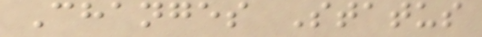Changes Status
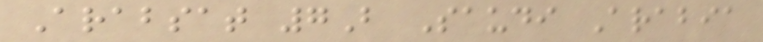Arabsat 7B Saudi Arabia
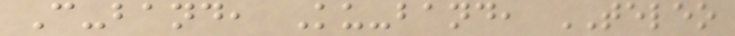C-band, Ku-band, TELEO
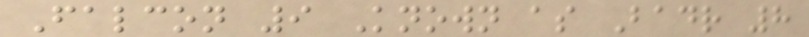Falcon 9 Known as Badr 8
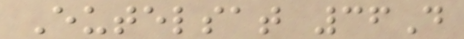Eutelsat 36D
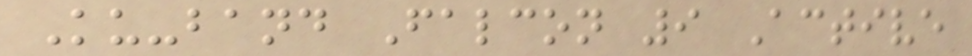Ku-band Falcon 9 Active
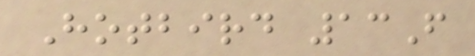Hotbird 13F
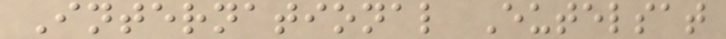International Eutelsat
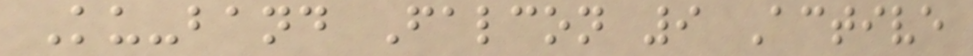Ku-band Falcon 9 Active
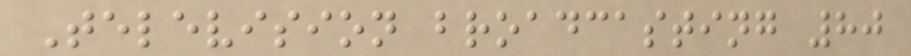Television broadcasting 80
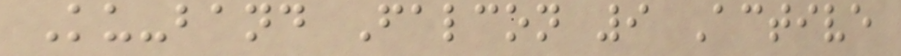Ku-band Falcon 9 Active
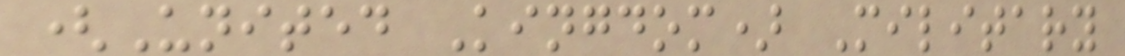(United Kingdom) Military
